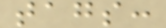tags:
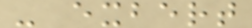- exbert
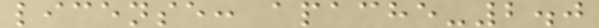license: apache-2.0
